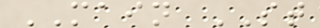MAIN ST
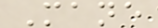Mane
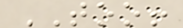TOO!
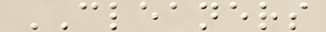CLEANERS
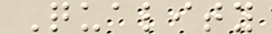Quality
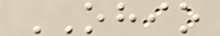OHIO
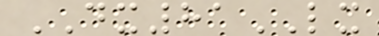DX81LX
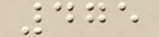475
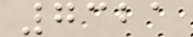7321
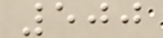500
